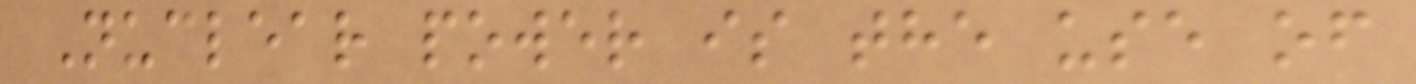Nuclear power is the use of
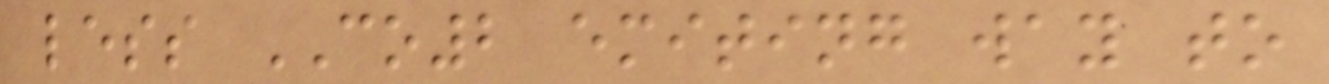less CO2 emiting way to
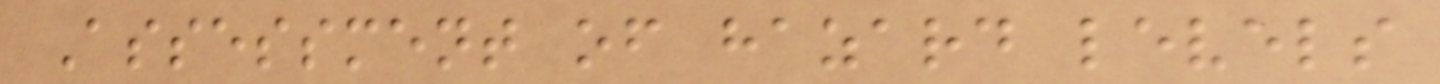Assessment of hazard levels
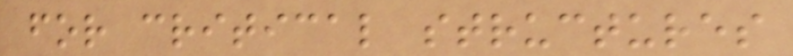for critical structures
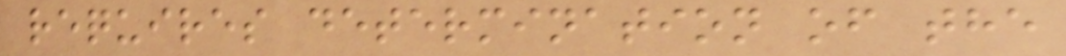requires determination of the
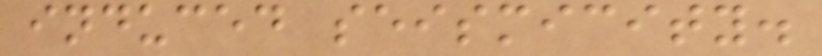induced seismicity.
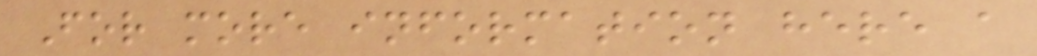For more information here a
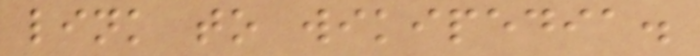link to wikipedia.
